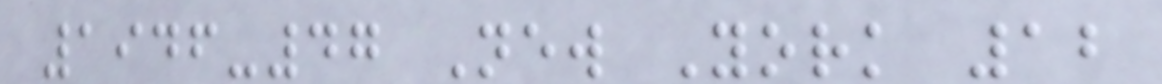1946-47 New York 12
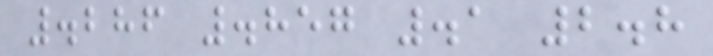.286 .857 .1 2.8
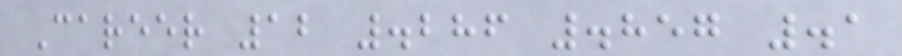Career 12 .286 .857 .1
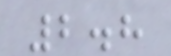2.8
